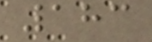183
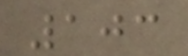103
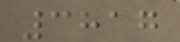3817
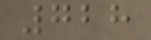728
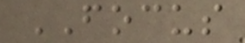FOCUS
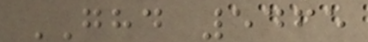GHD 5465
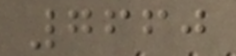7660
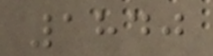1840
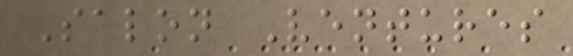Salon Ventures
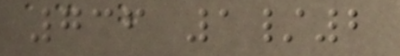736 1/2
